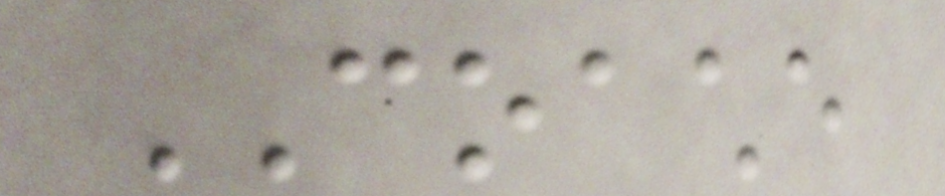COACHE
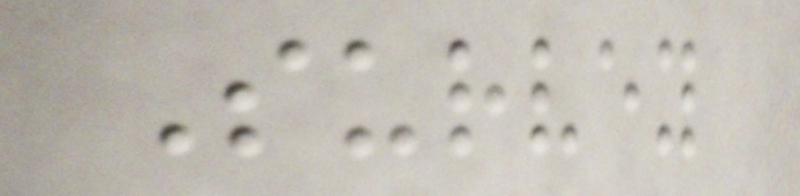Survey
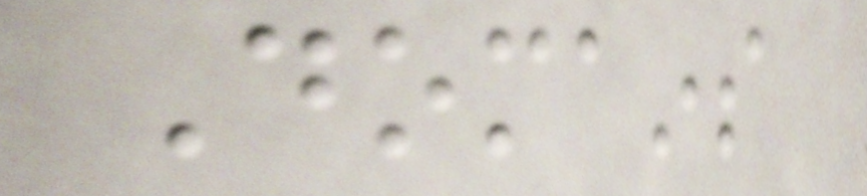Domains
